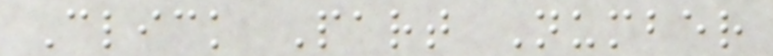Click Part Number
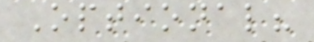Optional?
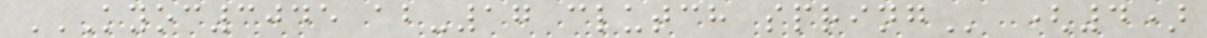KYOC3045 AB-17 CLUTCH SPRING (4)
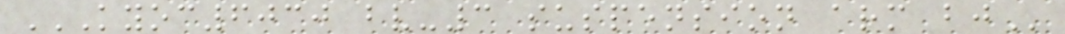KYOC6030 BV-3 SUSPENSION ARM BJ
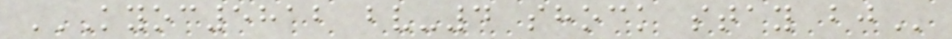KYOC5812 BV-4 SHOCK STAY BJ
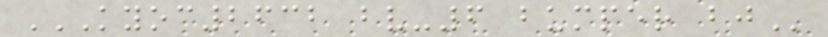KYOC2632 BV-6 BUMPER BJ
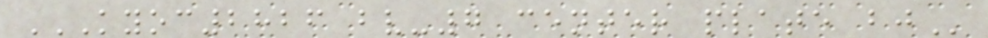KYOC2826 BV-7 CENTER PLATE BJ
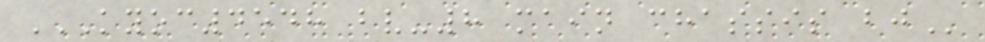KYOC4548 BV-8 MAIN CHASSIS BJ
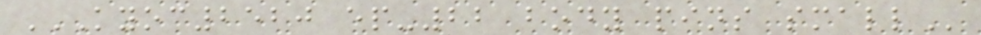KYOC2520 EP-22 BODY PINS SMALL
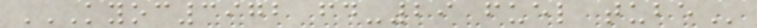KYOC3972 FD-29 FUEL TUBE
